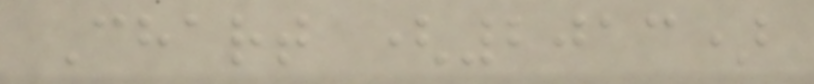Chart (2013)
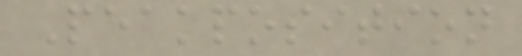Peakposition
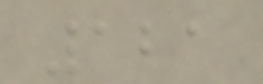121
